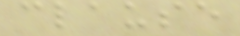clause
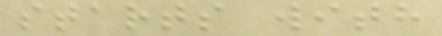starts with
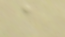a
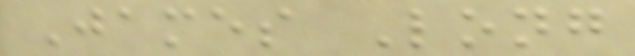James Long
